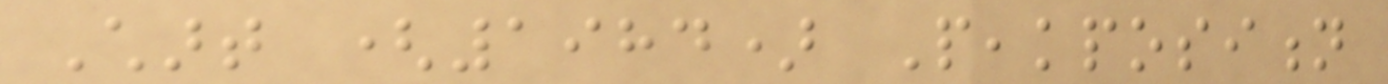Chart (1984) Peakposition
